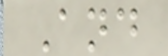And
